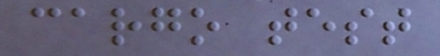cargo test
